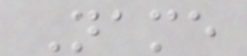Name
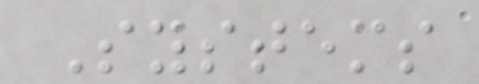Systems
